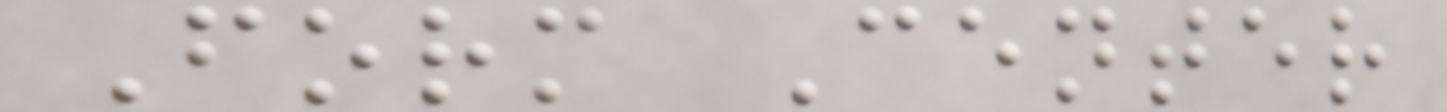Form Center
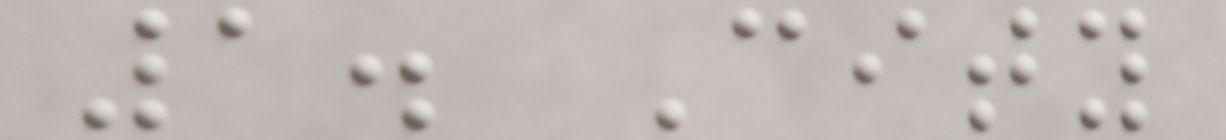1. City
